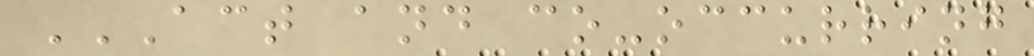ACT AND CO-OCCURRING
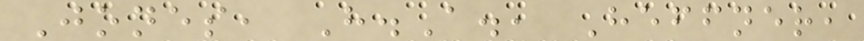Jones, H.A., Heffner,
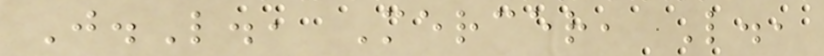J.L., Mercer, L.,
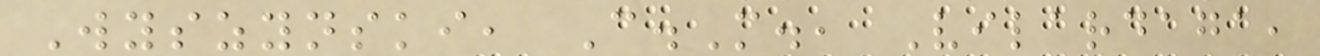Wyszynski, C.M., Vilardaga,
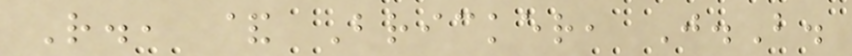R., & Bricker, J.B.
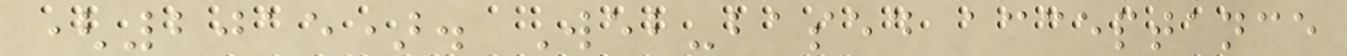(2015). Web-based acceptance
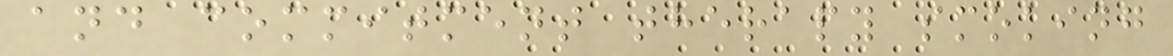and commitment therapy smoking
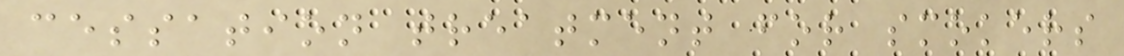cessation treatment for smokers
